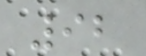92
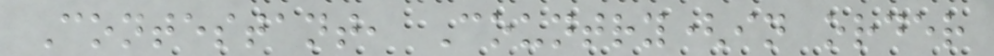Contestant, Country(in order
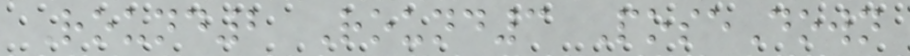Round2 Round3 PoseDown
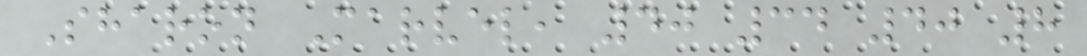Sharon Marvel, 40 34 40 8
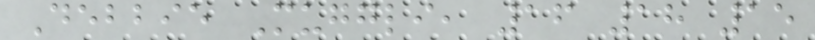Debbie Muggli, 16 18 15
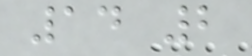14 2
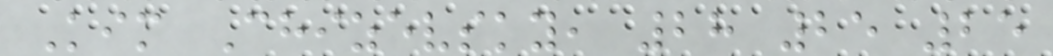Kim Chizevsky, 28 25 25
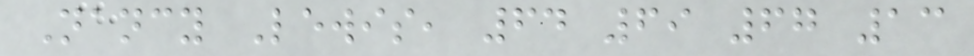Nancy Lewis, 64 69 67 13
